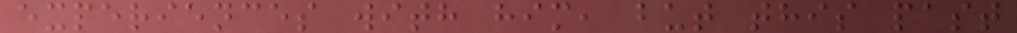experiences with him, but this past
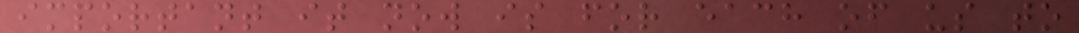important it now is for each of us to
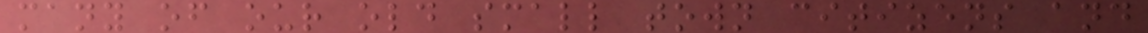many of our old small town citizens and
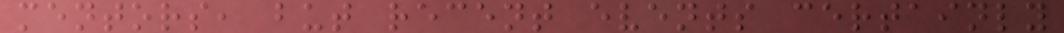mentors, but recent events certainly
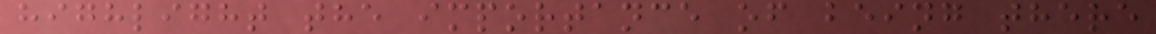highlight the importance of being there
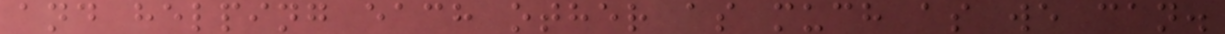and helping each other as much as we can.
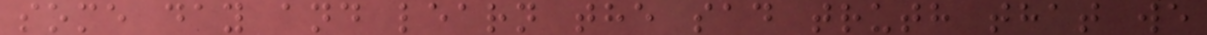some day and learn the sad truth that we
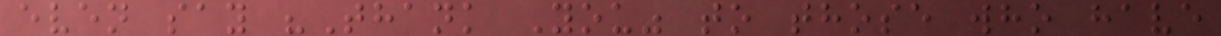even say "Thank You" to those who have
